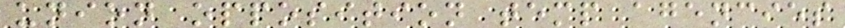union opposition temp agencies
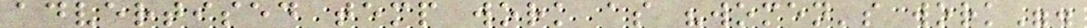advertised temp work as "women's work".
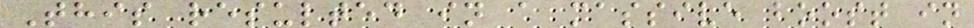This resulted in a massive boost in
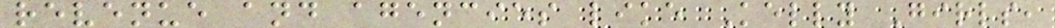revenue and agencies like Kelly Girls,
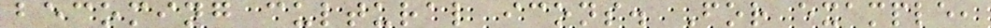becoming cultural icons. For example,
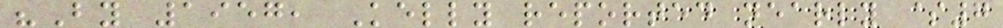"By 1957, Kelly reported nearly $7
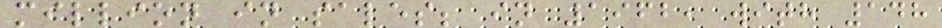million in sales; in 1962, with 148
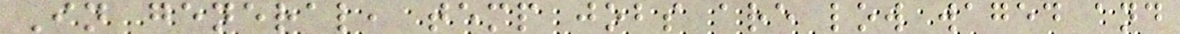In general, temp jobs are low waged and
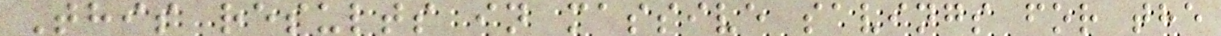This results in massive savings for the
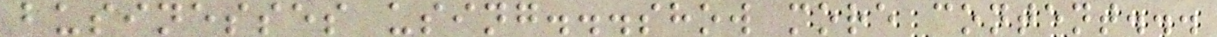businesses using...show more content...
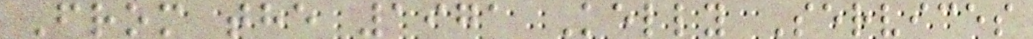From the 1971 Kelly Services
